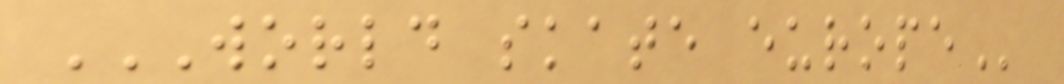WORLD SKATE EUROPE
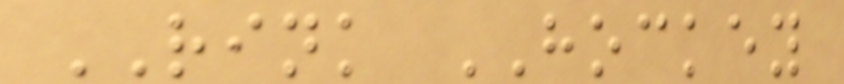RINK HOCKEY
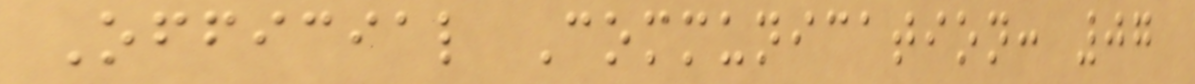Official Communication: 07
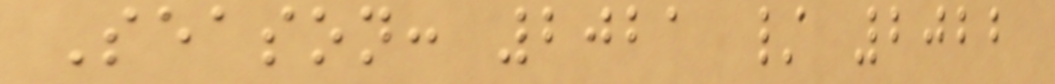Season: 2021 / 2022
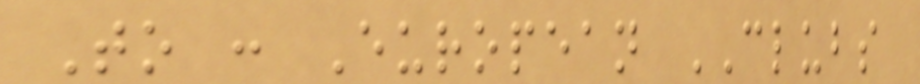To : European CLUBS
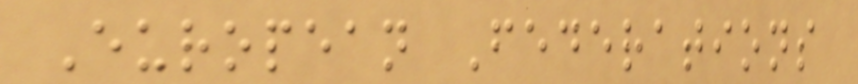European Federations
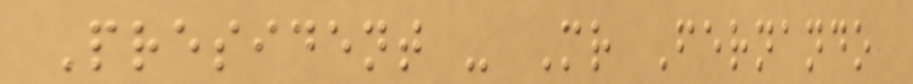President - Mr Fernando
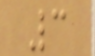3
